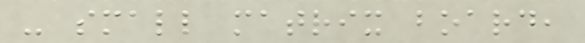- small matrix board,
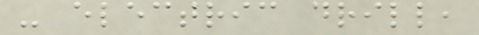- electric drill,
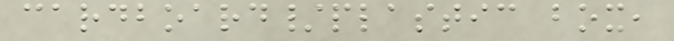cardboard/plastic box,
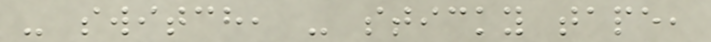- switch, - sticky tape,
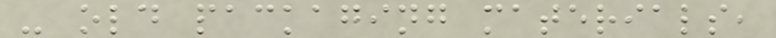- old packaging materials,
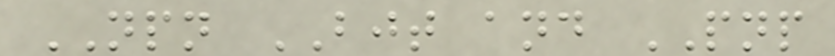NPN BJT and PNP
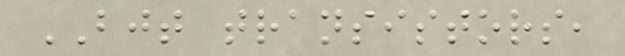BJT transistors,
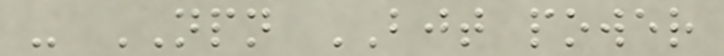- NPN BJT power
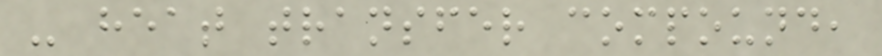- heat transfer compound,
